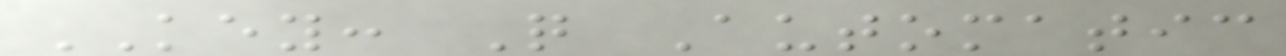KEY: Q Automatic
